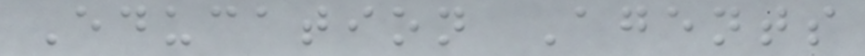Education Agents
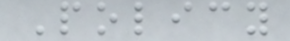Policy
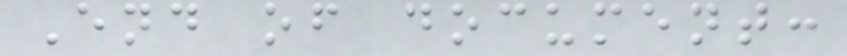End of document:
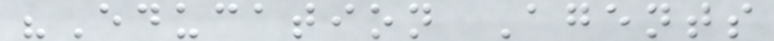"Education Agents
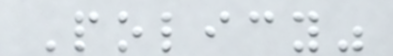Policy"
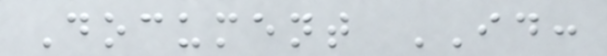Document ID:
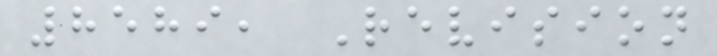8589, Revision
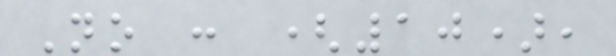No : (10),
